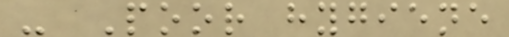- Poor hygiene
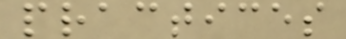practices
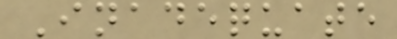Inadequate
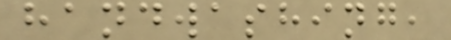handwashing,
